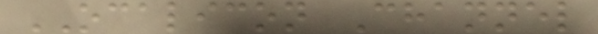OCALICON Channel
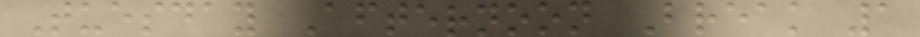Tuesday Afternoon Break 1
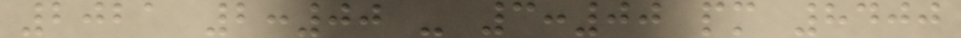2021 2:00 - 3:00 pm 8400
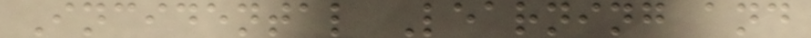Incidental Learning and
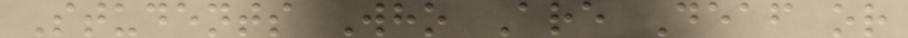Students Who Are Deaf or
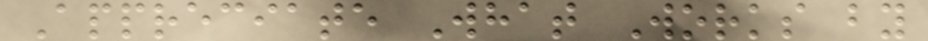Appreciate What Works by
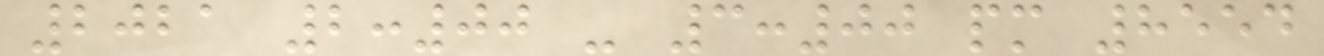2021 2:00 - 3:00 pm 8554
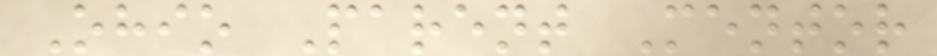Ohio Parent Mentor
